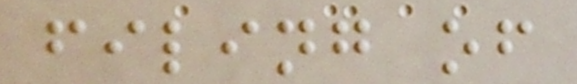filing of
